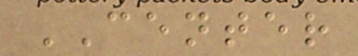CENTER
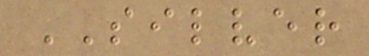SILVER
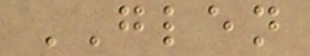GLEN
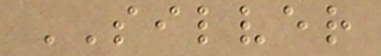SILVER
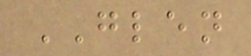GLEN
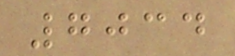7034
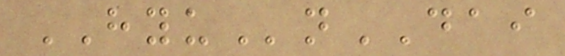HYUnDAI
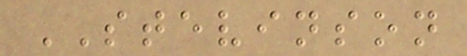STEVINSON
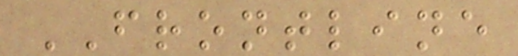FRONTLINE
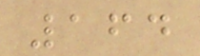164
